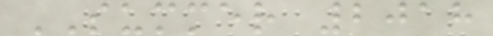SUMMER 2018
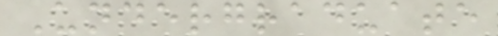Undergraduate
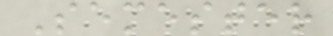Semester
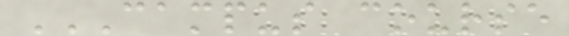CAMPUS COURSE
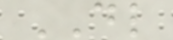DL
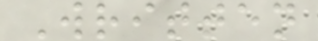Written
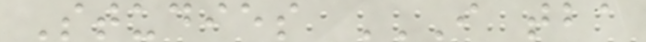Studies I TBA
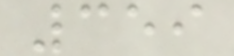359
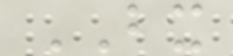BX
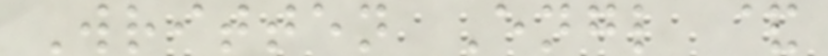Written Engl &
